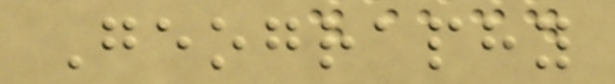Geography
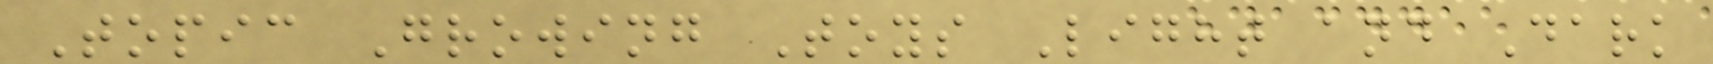Topic Growing Toys Light and Dark
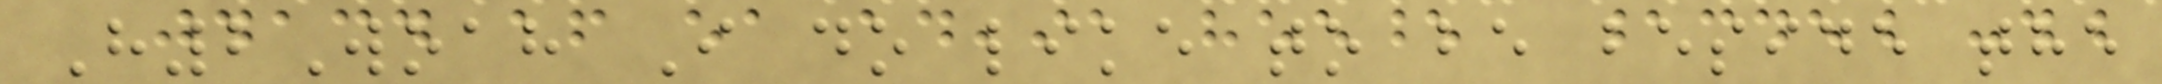H2Woah I do like to be beside the
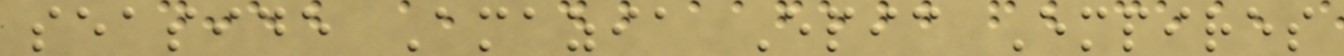seaside Amazia Epic Empires
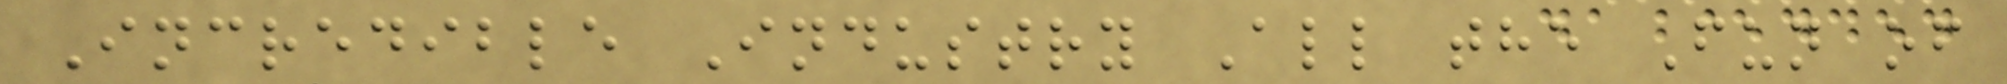Incredible Industry All the Fun of
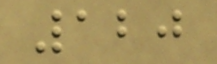120
